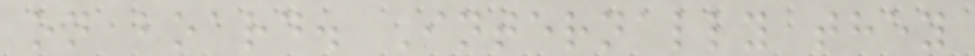on board. Internally they
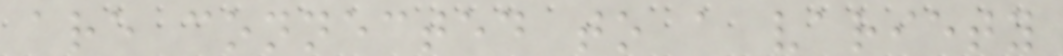are connected to a variety
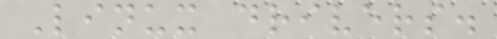Linux drivers.
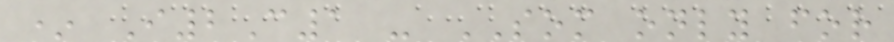* I2C1 - SOM only for
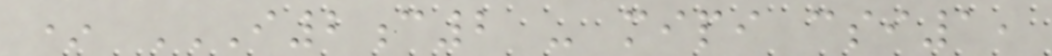* I2C2 - MIPI CSI1,
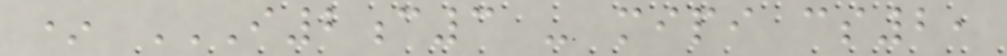* I2C3 - MIPI CS2,
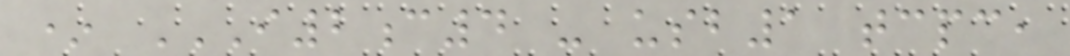* I2C4 - USB1 TCPC,
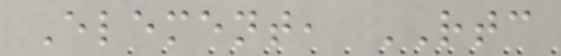Element, RTC
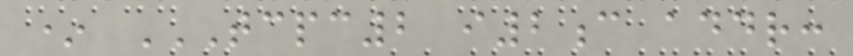* TCPC2 I2C ADDR:
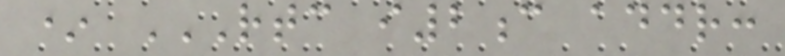* RTC I2C ADDR:
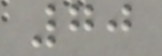70
